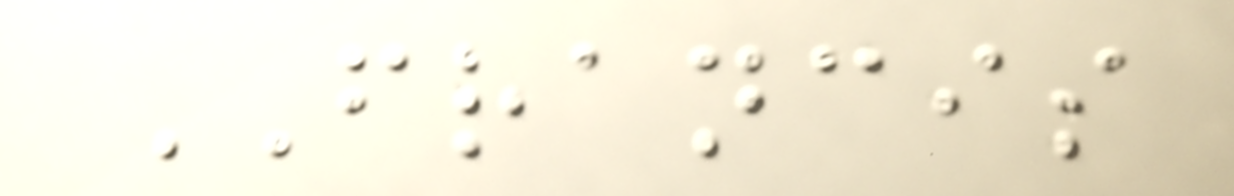FRANCIS
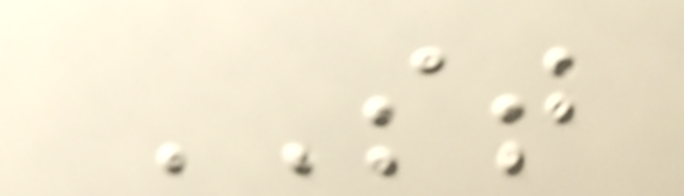ST
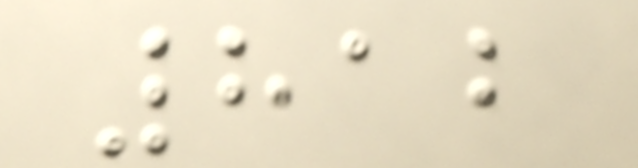812
